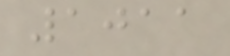1011
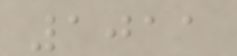1011
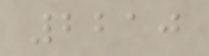2210
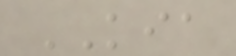KIA
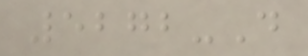5272-D
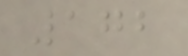172
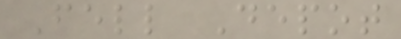Fell Depot
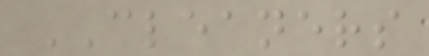CLEANERS
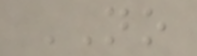NO
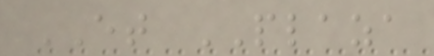ET PLAZA
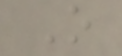O
